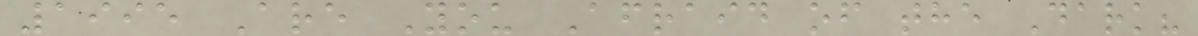1995 Are You Afraid of the Dark?
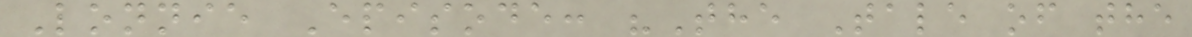Lonnie Episode: "The Tale of the
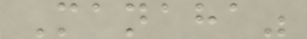Manaha"
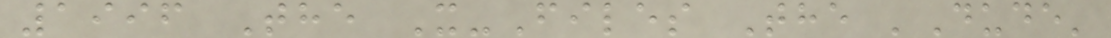1996 The X-Files The 'Dude'
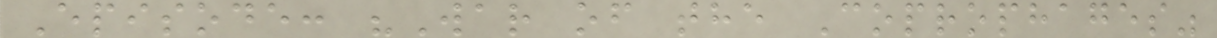Episode: "War of the Coprophages"
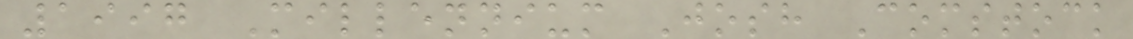1997 Millennium Josh Comstock
